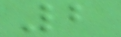2
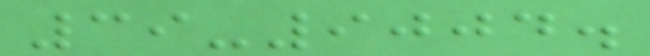39-9004.
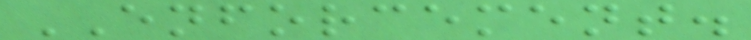ENFORCEMENT.
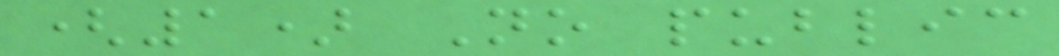(1) No public
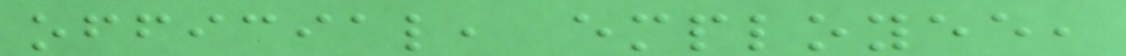official, employee,
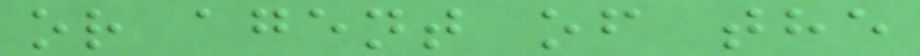or agent of the
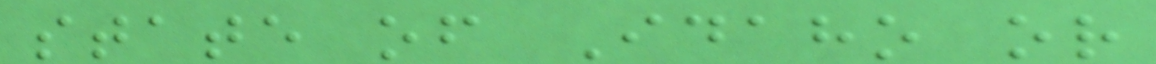state of Idaho or
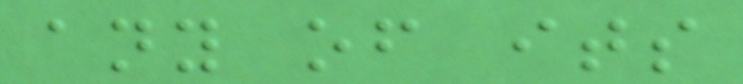any of its
